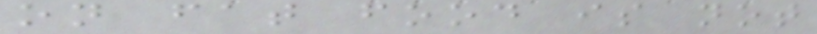on fat food is not
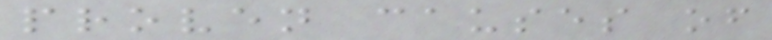proven causes of
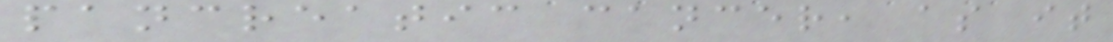pancreatic cancer, as it
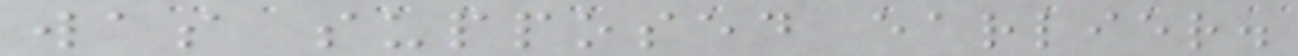was supposed earlier.
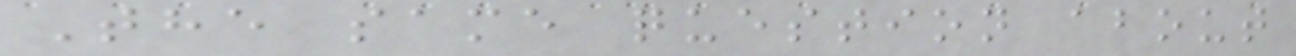The same question about
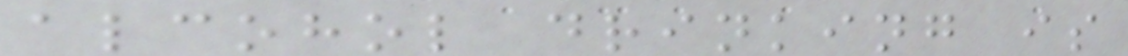alcohol drinking is
